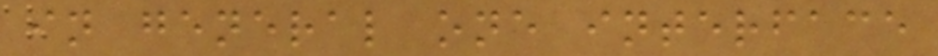in general one interface
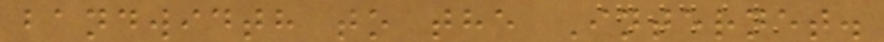bandwidth to the Internet.
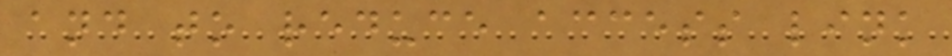and to reduce access link
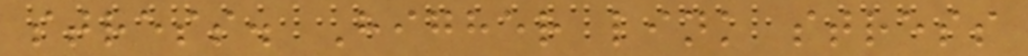stress. Higher link stress
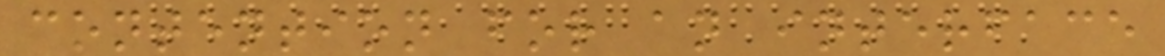contention for an interface
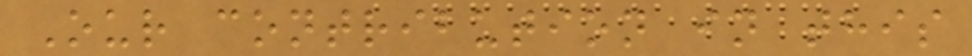Our contribution in this
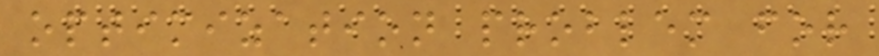optimization problem for
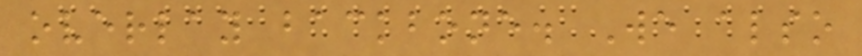overlay backbone. We also
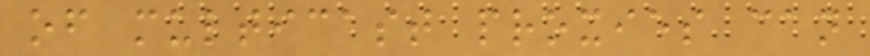of multicast proxies can
